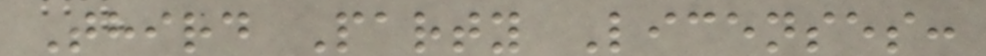Third Party Licenses:
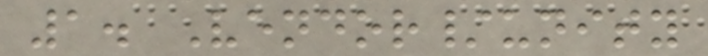1. Vendor/unity
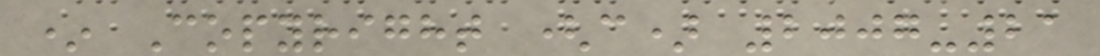* Copyright (c) 2007-21
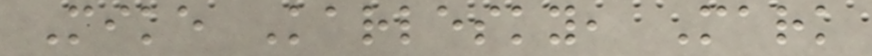Mike Karlesky, Mark
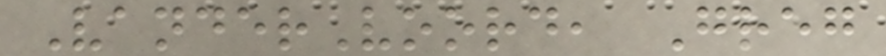VanderVoord, Greg
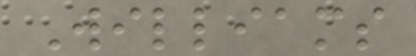Williams
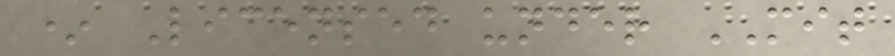* Licensed under MIT
